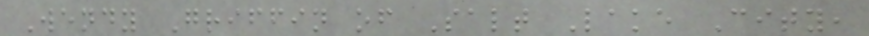Wendy Griffin of Salt Lake City,
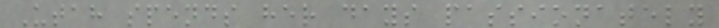Utah spends her days passionately
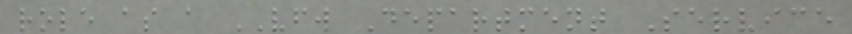role as a VFW Department Service
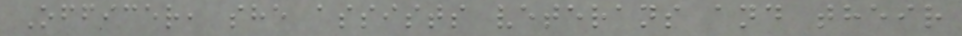Officer, she assists veterans and their
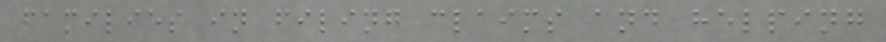families in filing claims and helping
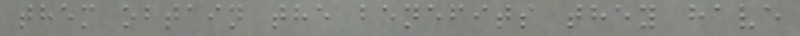them obtain the benefits they have
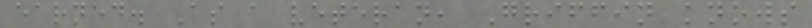earned. As a veteran, Griffin knows
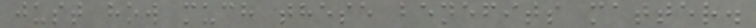just how much these benefits matter.
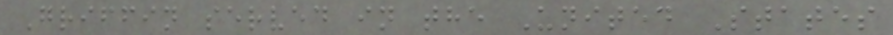Griffin served in the United States
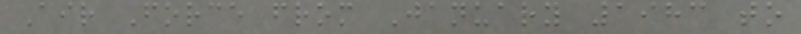Air Force from January 1983 to
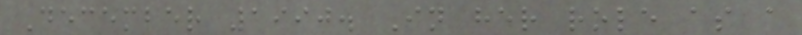December 1990. In her role as a
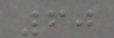60
